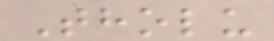Tholu
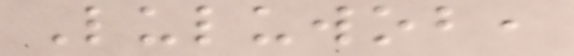Luluwob,
